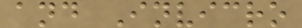and Invicro
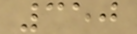350
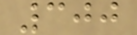300
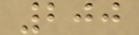200
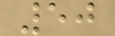50
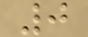0
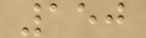150
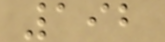192
